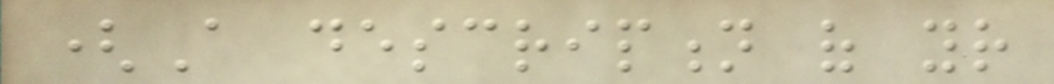(A description of your
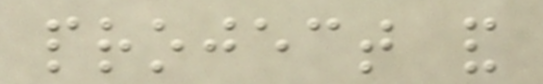project and
